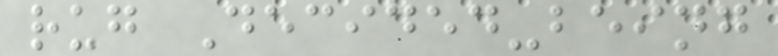rug Decided-being
